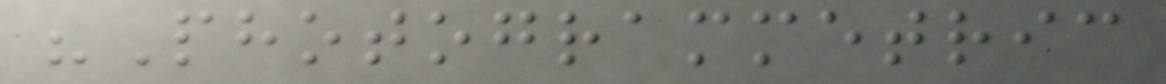"Photogrammetric
